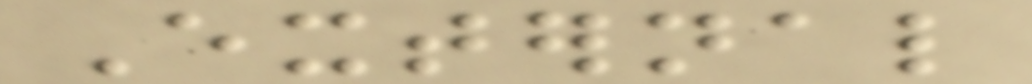External
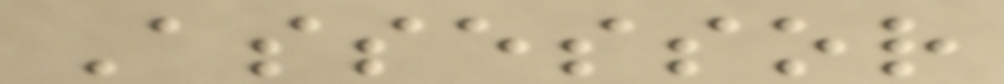Assessor
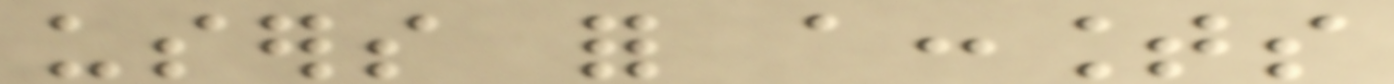users for accounts
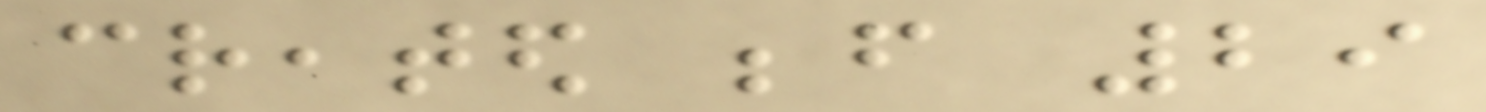created before 29
